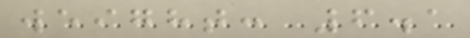weight: 6.1
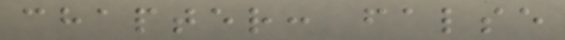chapter: false
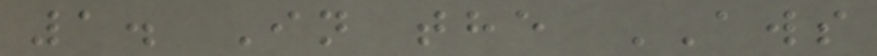1. In the AWS
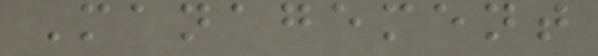Management
